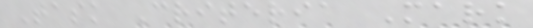Task Criteria Mark
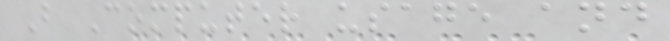B Computer usage and
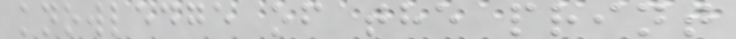knowledge of the print
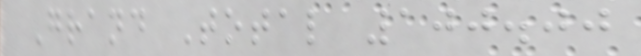Grand Total 100.00
